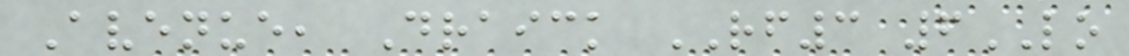Avenue, Draick RF3 6LO
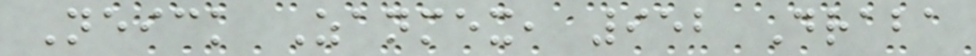Neick Zanmex, 952 Draba
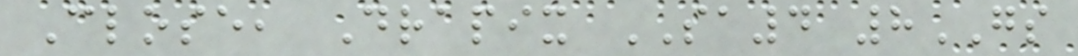Close, Drapix SA4 8GS
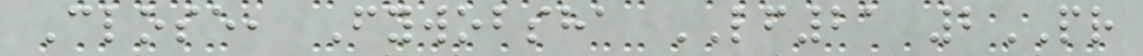Close, Fywobsha LF21 2PR
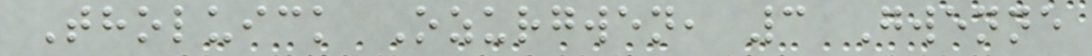Tholuick Ozurgwen, 3 Gwenne
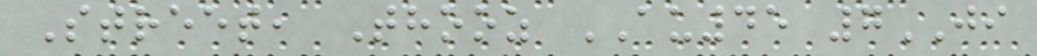Street, Thooz AU45 7JI
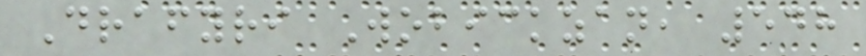Drafyri Wobickzan, 548
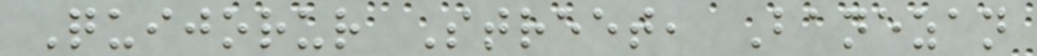Quijorur Street, Banezan
